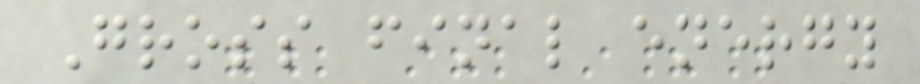Gross final energy
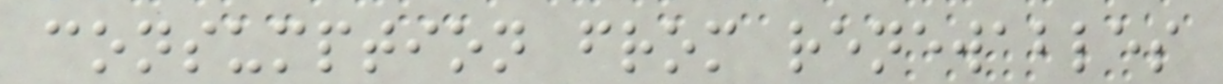consumption from renewables
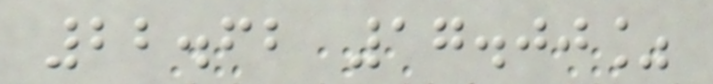22.62 17.00%
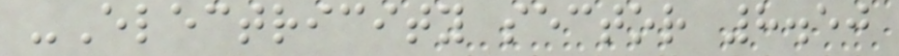-Electricity sector 8.50
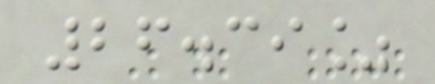26.39%
